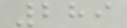289
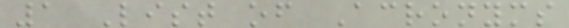1 List of Acronyms
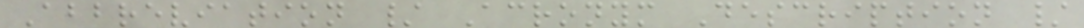Abbreviation / Acronym Description /
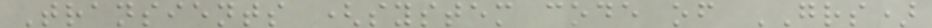Transients (system code of GRS)
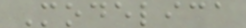Modelica
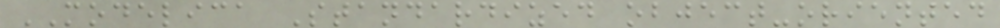MODELICA Standardized object-oriented
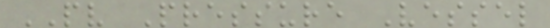PV Pressure Vessel
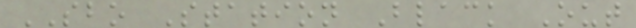SBO Station Black Out
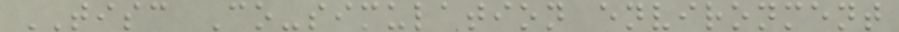TISC Co-simulation environment
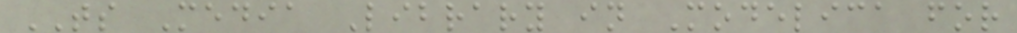TS Media Library in Modelica for
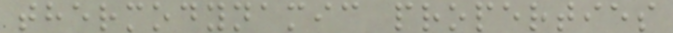thermodynamic properties
